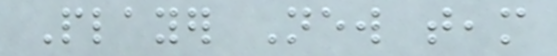Player New team
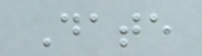Date
